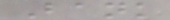Bank
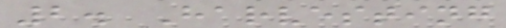2. Harvesting
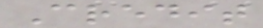Credit
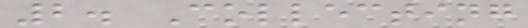2. Collecting
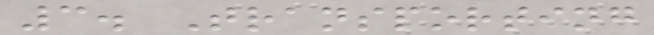3. Transporting
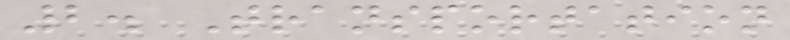2. Transportation
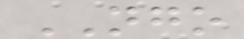NGO
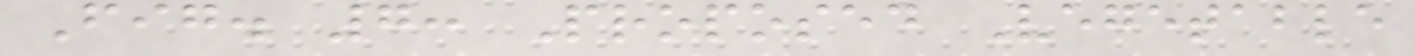Fig. 7: Proposed Vegetable
